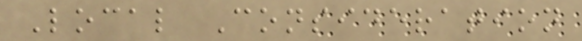Local Consideration
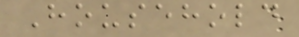Household
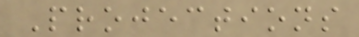Projections
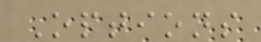Options
